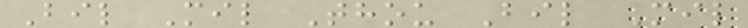Bil Mil Thou Bil Mil
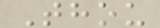Thou
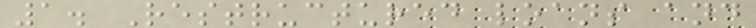1. Restructured loans and
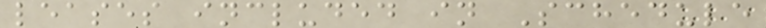leases included in Schedule
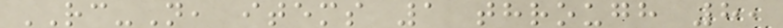RC-N, items 1 through 8,
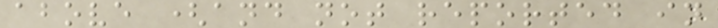above (and not reported in
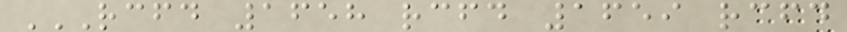RCFD 1658 RCFD 1659 RCFD
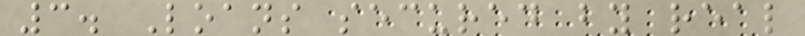3. Loans secured by real
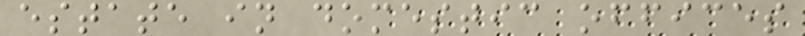estate in domestic offices
